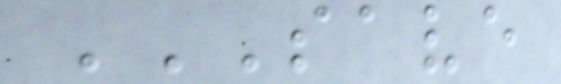SAVE
